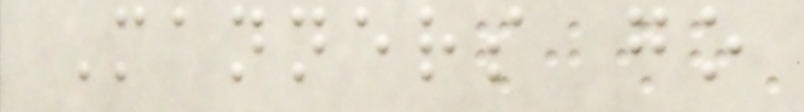Manners go
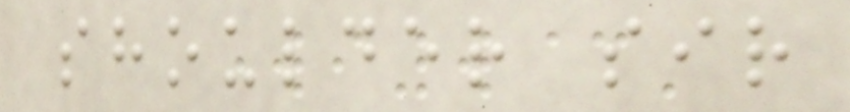shoulder sir
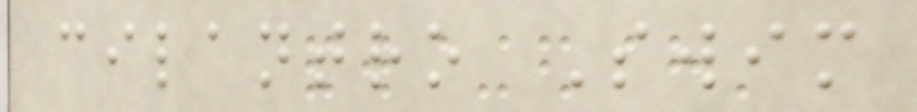cilantro Swim
